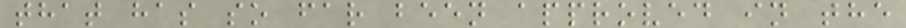that has so far been approved in the
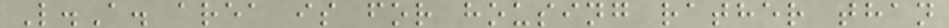L.A. area is for housing rather than
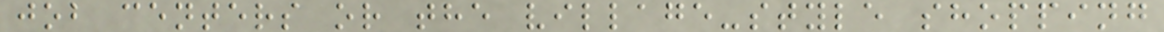job centers or the village-style shopping
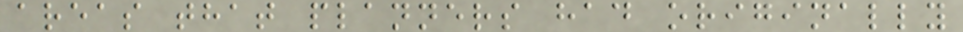areas that planners had originally
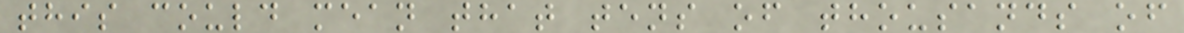this could mean that tens of thousands of
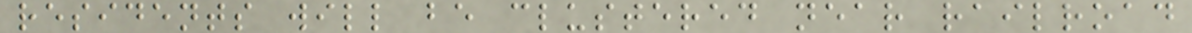residents will be clustered near railroad
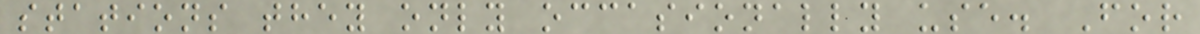stations they only occasionally use. For
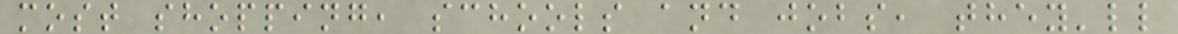most shopping, schools and jobs, they'll
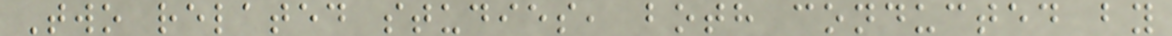Two related studies, both conducted by
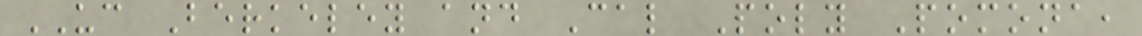UC Berkeley and Cal Poly Pomona,
